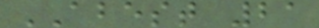ABEST 21
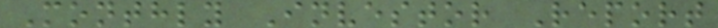Monthly Investor Report
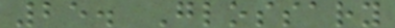25. Glossary
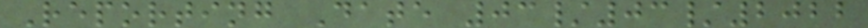Reporting Date 03/03/2022
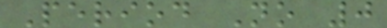Period No 0
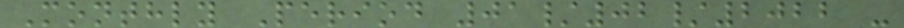Monthly Period 01/02/2022 -
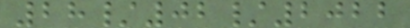28/02/2022
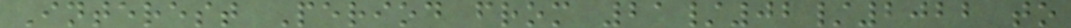Interest Period from 21/02/2022 to
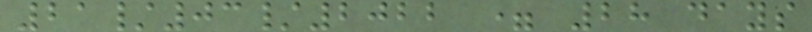21/03/2022 = 28 days
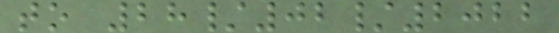to 28/02/2022
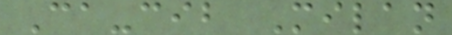Ca-cib Milan
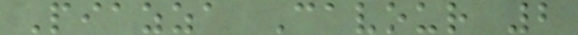Piazza Cavour 2
